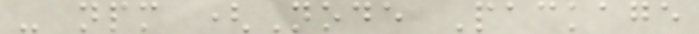- npm (Node Package
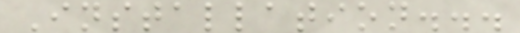Installation...
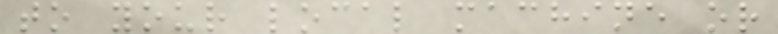to your local machine or
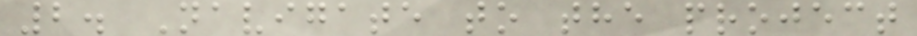2. Navigate to the project
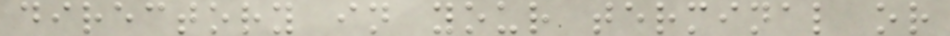directory in your terminal or
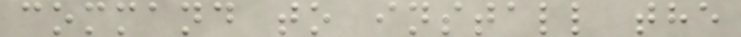command to install the
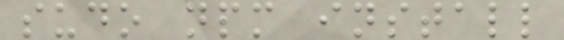sudo npm install
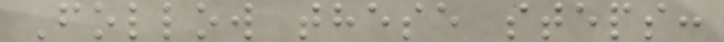Follow these steps:
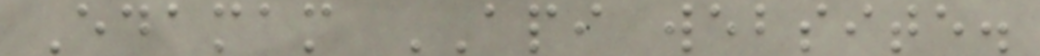Edamam API website.
